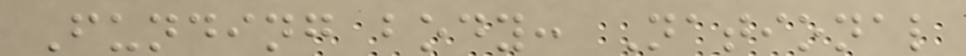Funding body: National
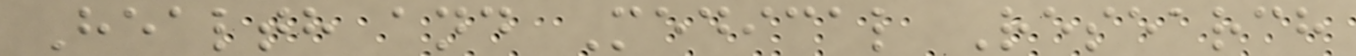Health and Medical Research
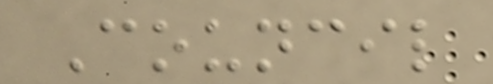Council
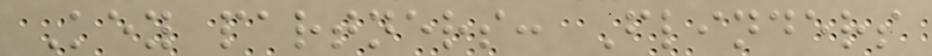Key partners: Flinders
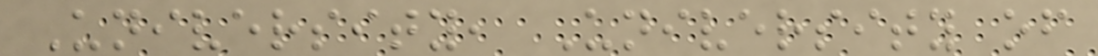University, University of
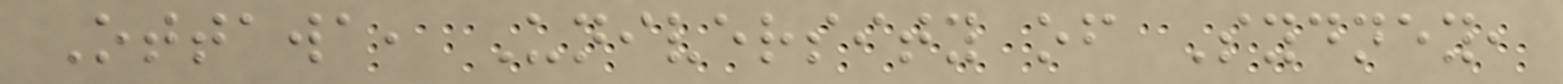Ottawa, University of Sydney,
